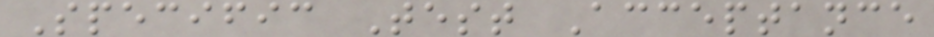Specific Test Acceptance
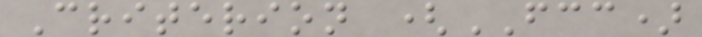Criterion (FCC)
